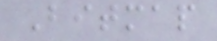Bitmap
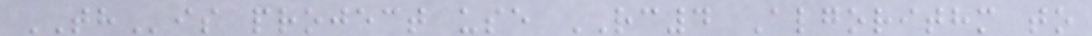THis project use RC4 Algorithm to
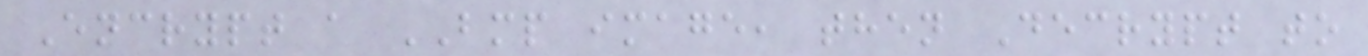Encrypt a BMP image, then Decrypt to
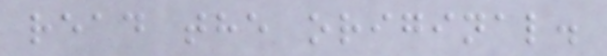read the original.
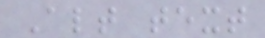Alt text
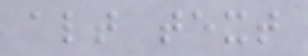alt text
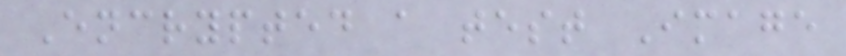Encrypted a test Image
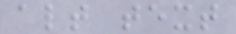alt text
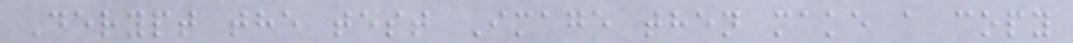Derypt the test Image then make a copy
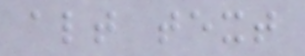alt text
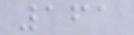161
